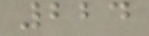224
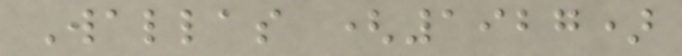Wallas (1927)
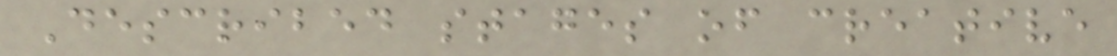Described stages of creative
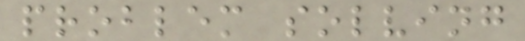problem solving
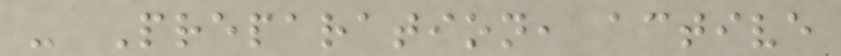- Preparation, active
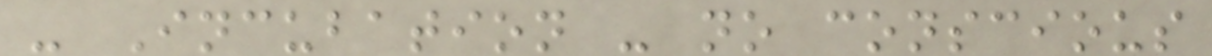- Incubation - no conscious
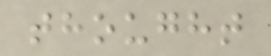thought
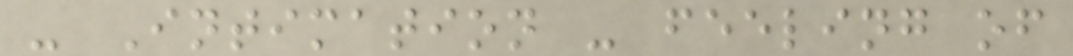- Intimation - feeling of
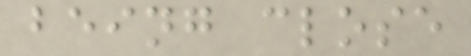being close
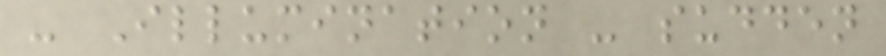- Illumination - sudden
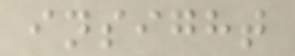insight
